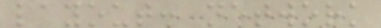layout: network
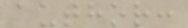author:
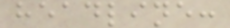headline:
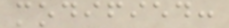modified:
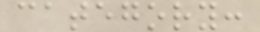category:
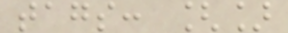tags: []
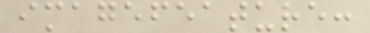imagefeature:
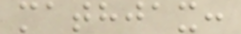mathjax:
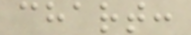chart:
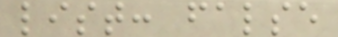list: false
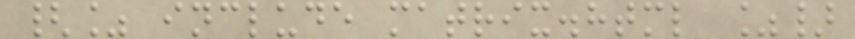{% include matrix.html %}
